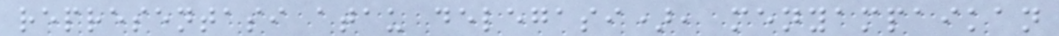representasi atau delegasi), menyampaikan
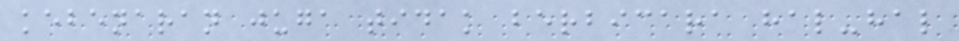kebenaran juga tidak berbicara hal-hal
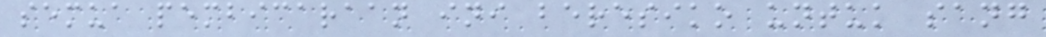semua pembicaraan ini beresiko untuk sang
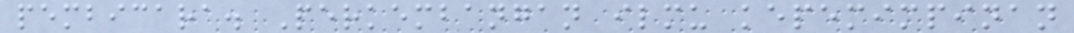pembicara. Perkembangan ilmu kepemimpinan
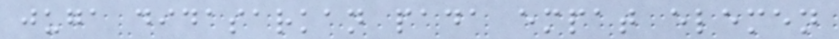juga didasarkan pada empat elemen
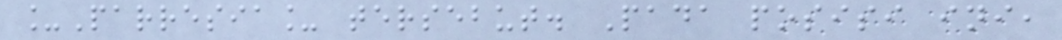_Parresia_ tersebut. Pada posisi ini,
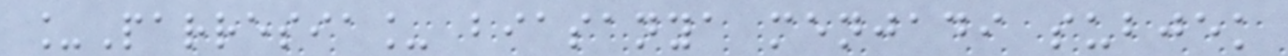_Parresia_ biasanya menjadi subjek
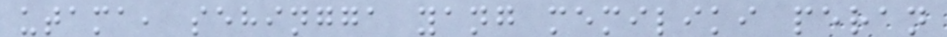utama, sehingga yang memiliki peran
